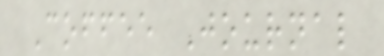Coffee Journal
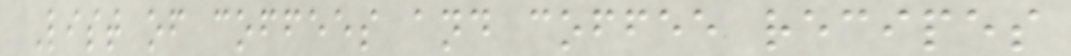List of coffees and coffee recipes
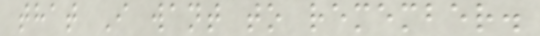that I want to remember.
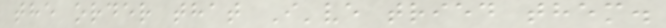the order that I've tried them.
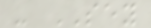- SEY
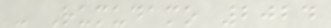- Rumudamo 2024
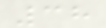38
